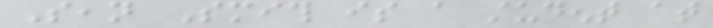Sean Smith is a student at
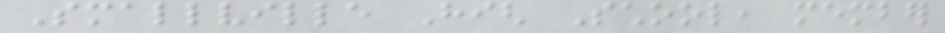Smallville High School, member
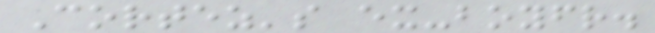Cortez's ex-boyfriend.
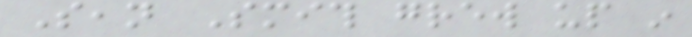Sean Smith grew up in
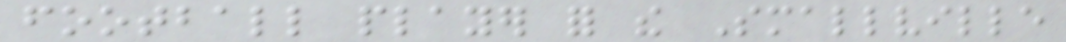football player for the Smallville
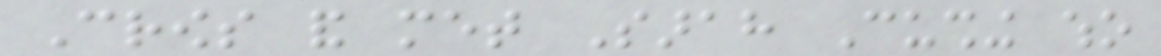Crows and met Sarah Cushing who
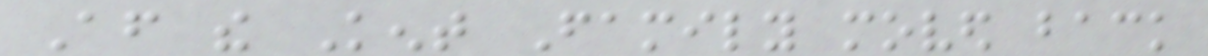After the Kent Family moved back
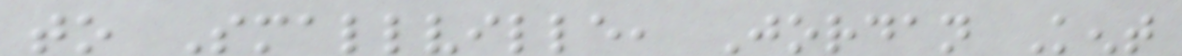to Smallville, Jordan Kent
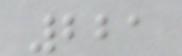221
